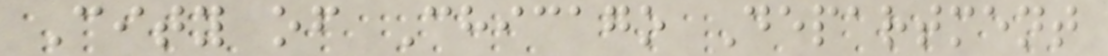City of Chicago Department
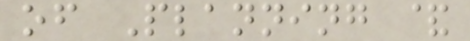of Planning &
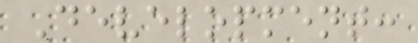Development:
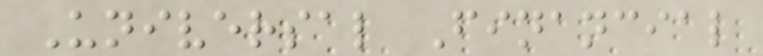Universal Financial
